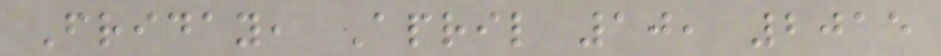Friday, April 10, 2015
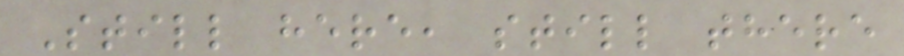Still here, still there
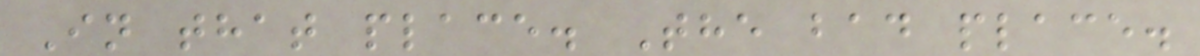In that place. The bad place.
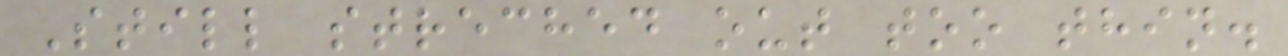Still streched out too thin.
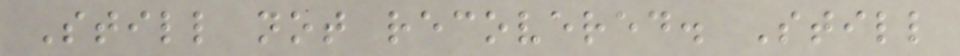Still not recovered. Still
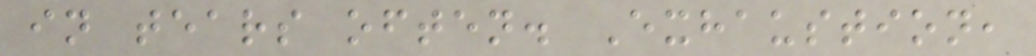in tears often. Exhaustion,
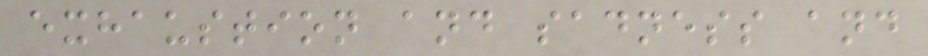exhaustion and sadness and
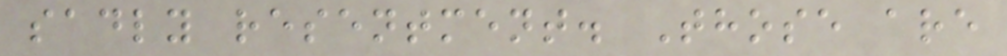sadly resentment. Those are
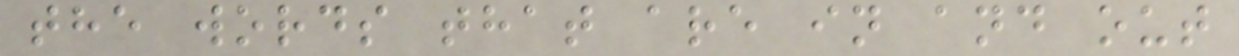the words that are in and out
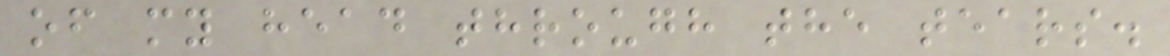of my head through the tears.
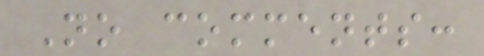No comments:
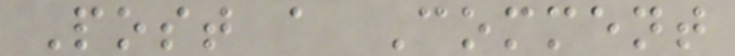Post a Comment
